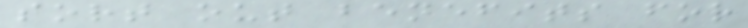sort out benefits for
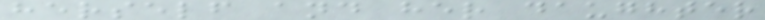herself and her daughter
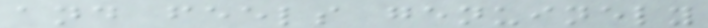and feels genuinely
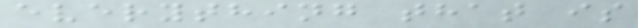everything that is
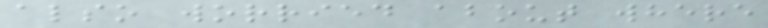also worried about where
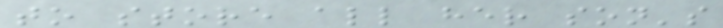to store all her son's
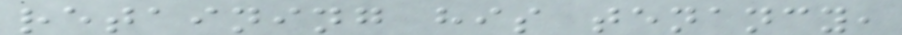retaining his tenancy,
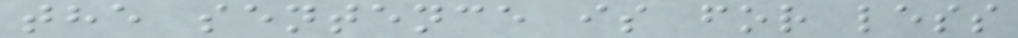the sentence is for less
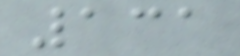131
